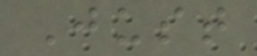Just
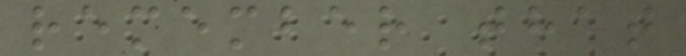remember that
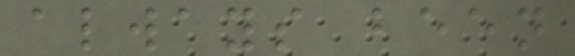always been
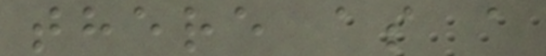there as a
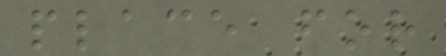place for
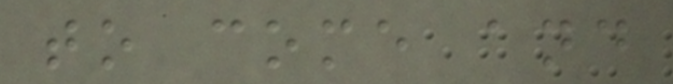to come and
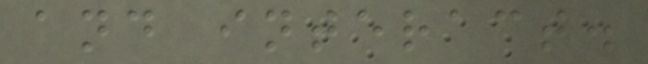and interact.
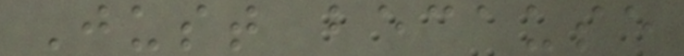Just because
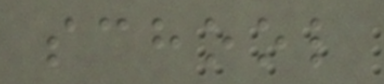school
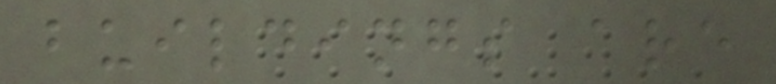buildings are
